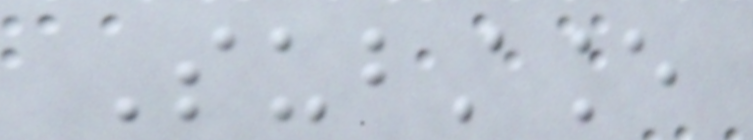Substance
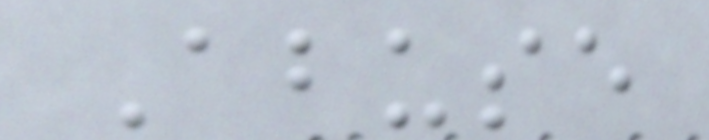Abuse
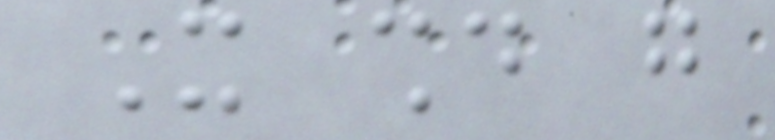It should go
